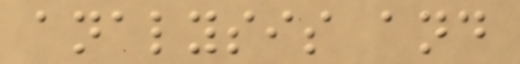analysis and
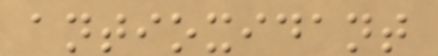antioxidant
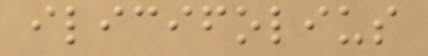ilicifolius
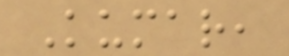Kumar,
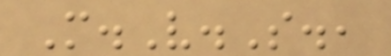M.V.S.,
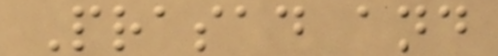Prasad and
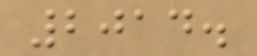2014.
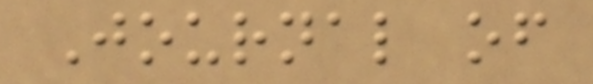Journal of
